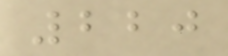220
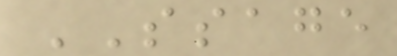SSAGE
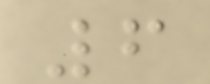6
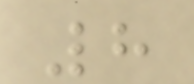8
